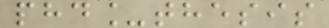phd_thesis
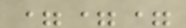===
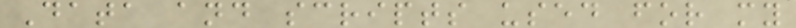Data and scripts used for my
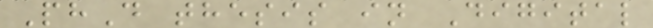PhD thesis in Digital
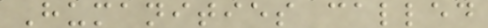Humanities called
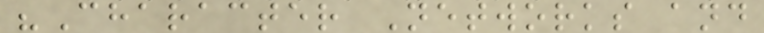"Character Networks and
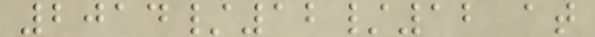2014/12/12 at
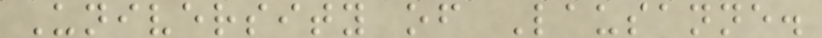University of Lausanne.
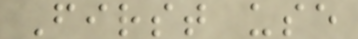First use
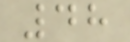48
